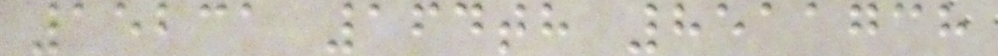15231 164th 8511738
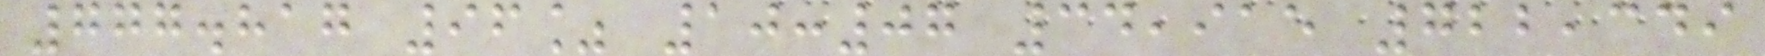777.817 96% 10:07 34,915 722,349
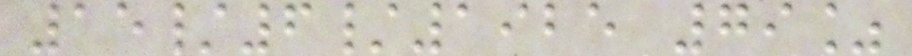15/6/1925 79%
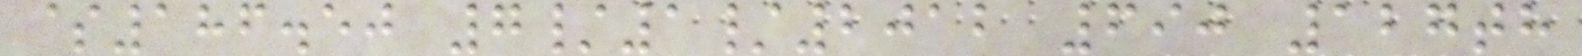$186.50 7/1/2012 690 127th
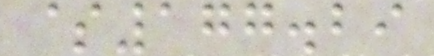$177.29
